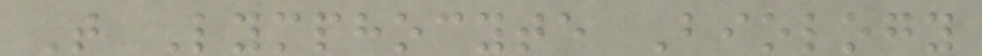T Lymphocyte Biology
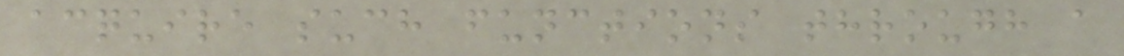acquire such functions through a
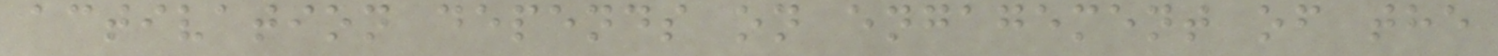activation depends on engagement of the
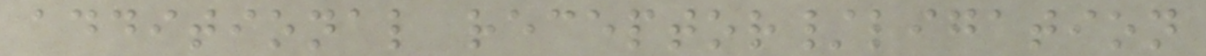additional receptor/ligation
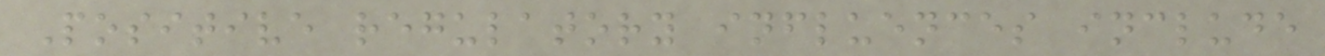Positive regulatory influences include
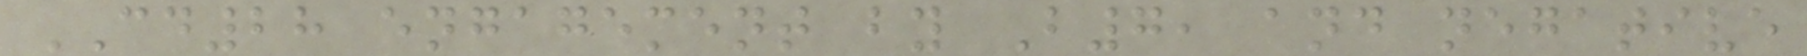CD28 engagement by B7, and negative
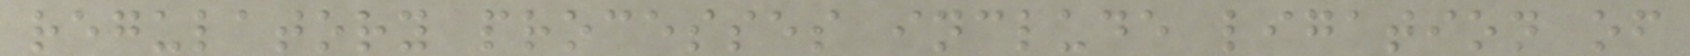regulatory processes include ligation of
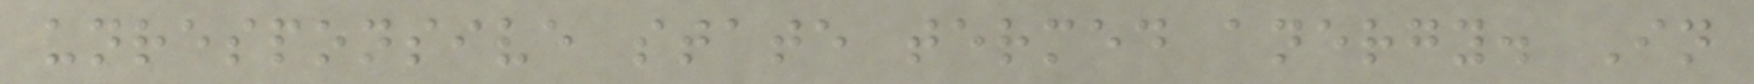unresponsive state termed anergy. In
